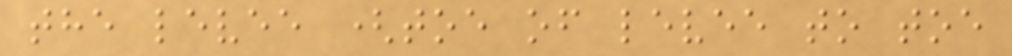the levee (toe of levee to toe
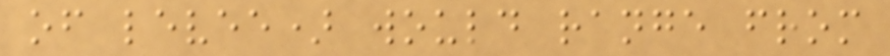of levee) would range from
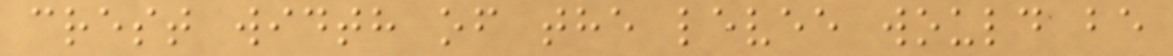crest width of the levee would be
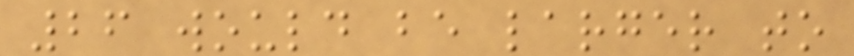26 would be larger to
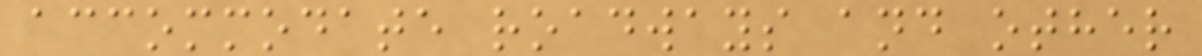accommodate roadways and other
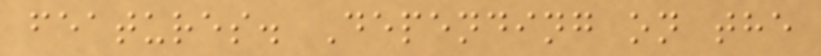features. Depending on the
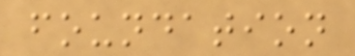foundation
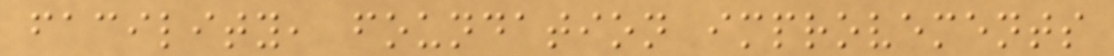facility, foundation improvements
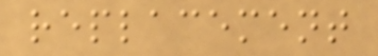replacement
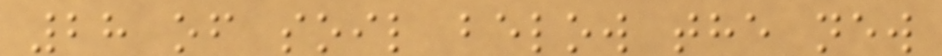28 of soil below the new
